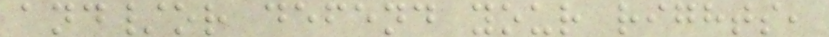and/or defend your rights,
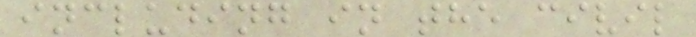including in the civil
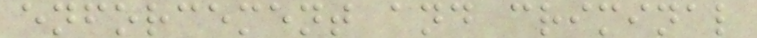enforcement and criminal
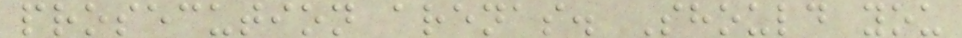prosecution arenas. Should you
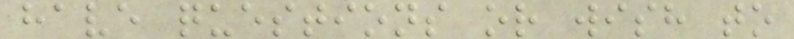have questions or wish to
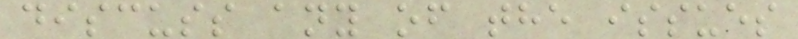discuss any of the issues
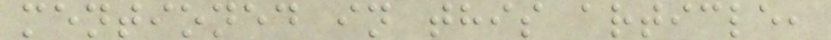mentioned in this article,
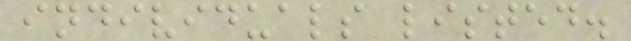individuals listed.
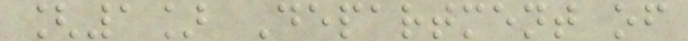[1] Department of
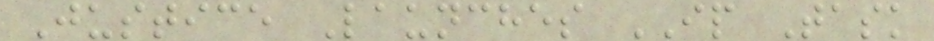Justice Launches IP Task
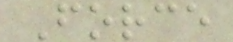Force
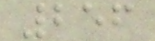256
